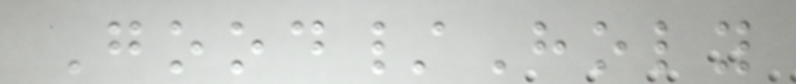Good/Holy
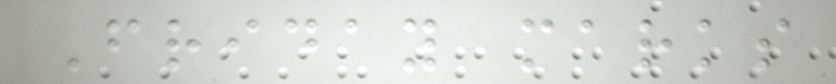Friday marks
